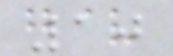10
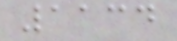1134
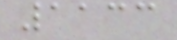1133
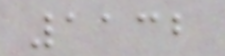1132
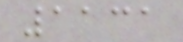1131
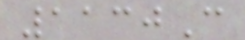1130C
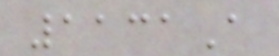1131A
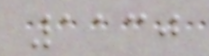1130
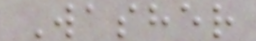Washer
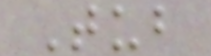Tub
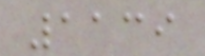1139
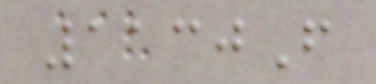1130F
